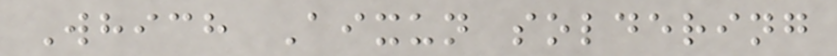Which Aixun soldering
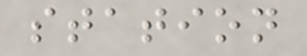station
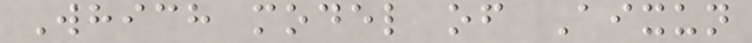Which model of Aixun
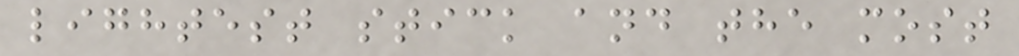lightest stick and the most
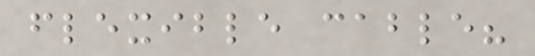flexible cable?
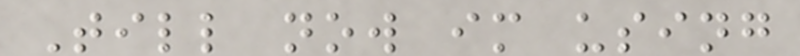Till now im using
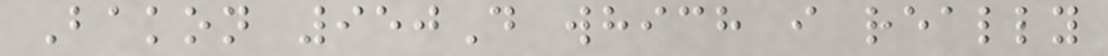Bakon 950D which i really
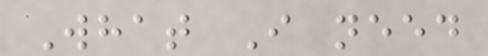What I need
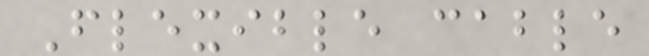Flexible cable
